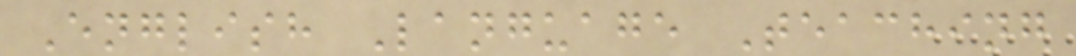English Language Teaching
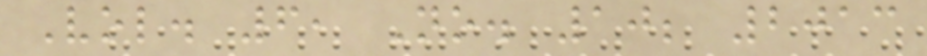Vol. 6, No. 10; 2013
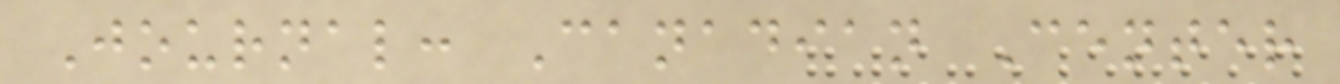Journal: Canadian Center
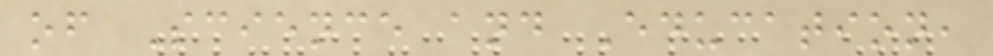of Science and Education,
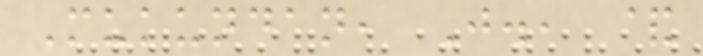Mukundan, J., &
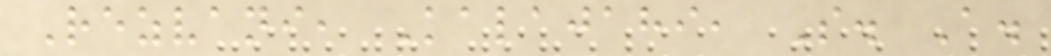Rezvani, Kalajahi, S. A.
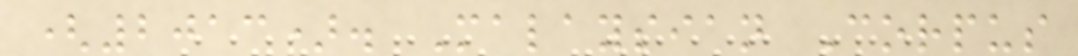(2013). Malaysian Corpus
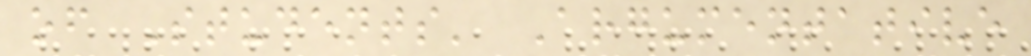of Students' Argumentative
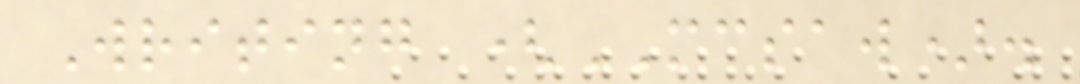Writing (MCSAW).
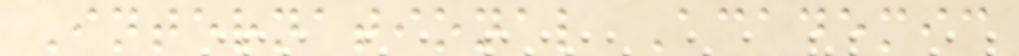International Academic
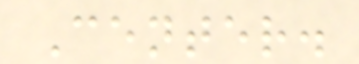Center.
